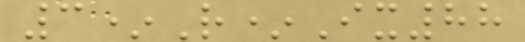3*R*Ix88
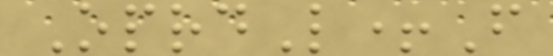OprdL+F
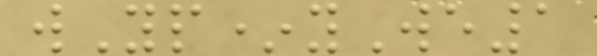wYp*yWe1
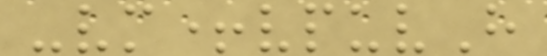-vm+vpuvH
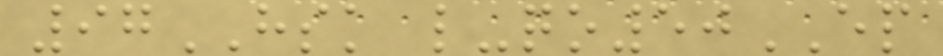97HSK l-qo50EP
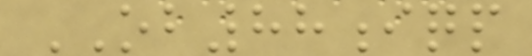OB88iqp
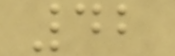42
